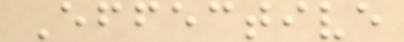Effective
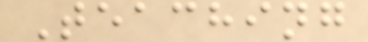Teaching
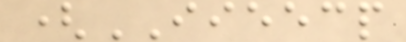(IIEECP
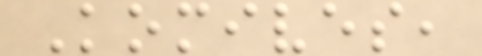Komives,
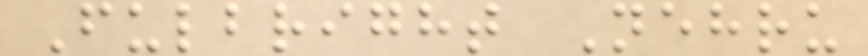Fulbright Nehru
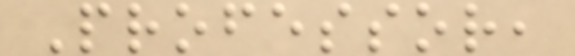Professor,
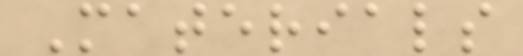Materials
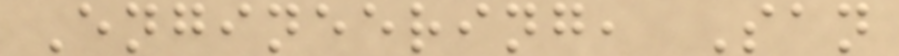Engineering, San
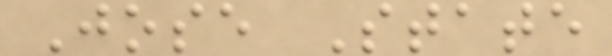Jose State
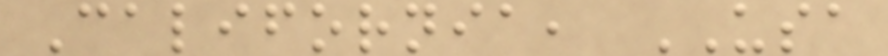California, USA
